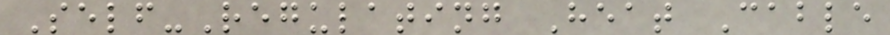Self-Regulating Heat Cable
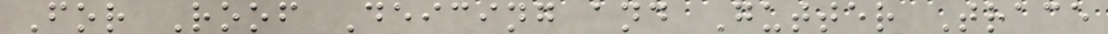For Roof Deicing and Gutter Trace
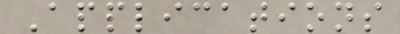Applications
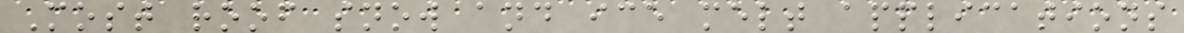Most roof snow and ice melt applications
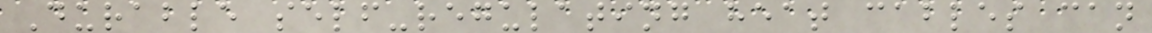Durable self-regulating heat cables can
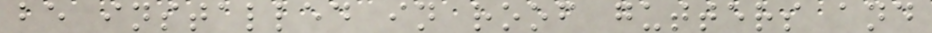be installed in roof gutters and
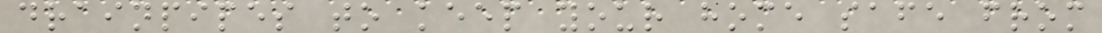drainpipes to keep your home safe from
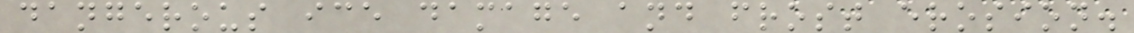dangerous ice damage and frost erosion.
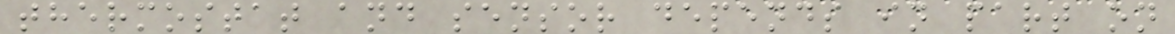thermostat and sensor depends in part on
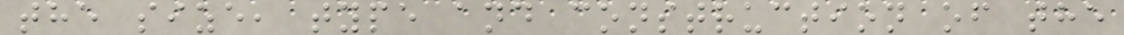the size, type and construction of the
